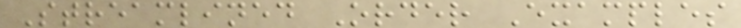Streamlined Order Examples
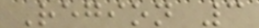Region 3
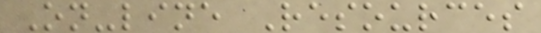On-line Resources
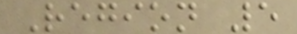Region 5
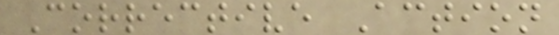Corrective Action
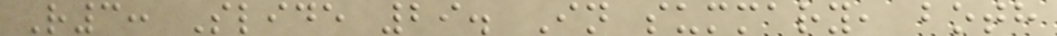R3: Slide 29. In summary, both
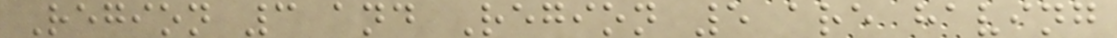Region 3 and Region 5 are having
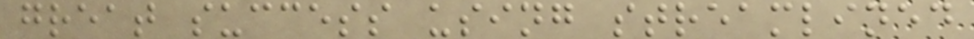great success using streamlined
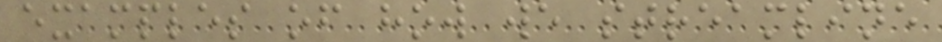examples of how we streamline
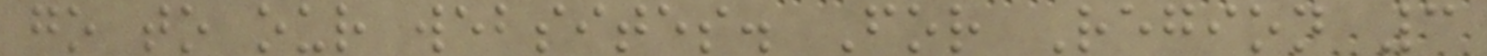go to our websites. For Region 3
